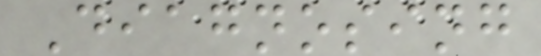Diagnosing
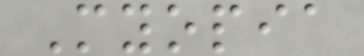Myopia
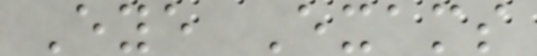Eye Exams
